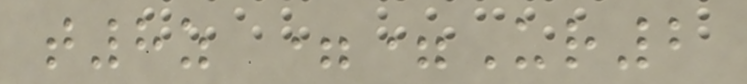t8z ==Ur2
